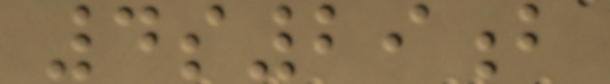4s29b
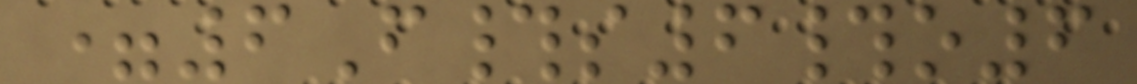=6F#s6#o6
